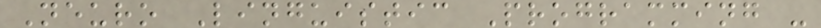Neuro Linguistic Programming -
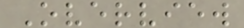Overview
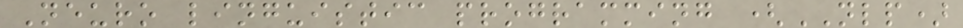Neuro linguistic programming (NLP)
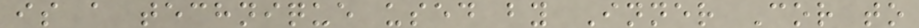is a technique used by Inner Cor to
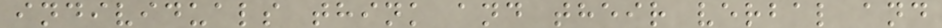individuals think and their verbal and
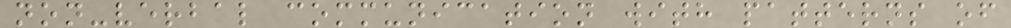non-verbal communication with patterns of
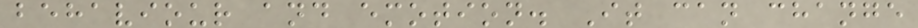behaviour and emotion. It can change
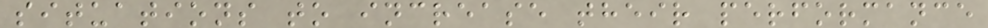situations to increase their performance
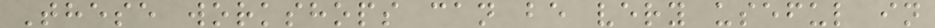These workshops can be very useful in
